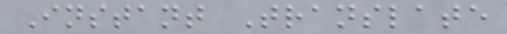Instant Translate
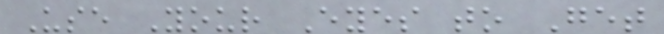Use Your Eyes to Get
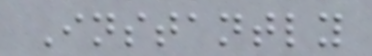Instantly
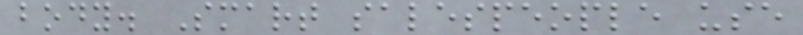body. Smart salespeople use
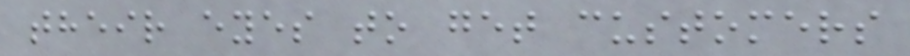their eyes to get customers
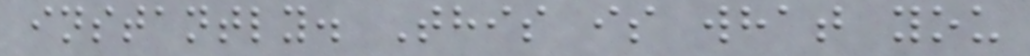instantly. This is what you
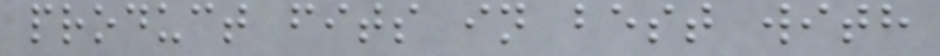product fits in best with
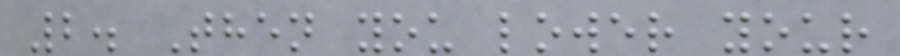2. Then you lower your
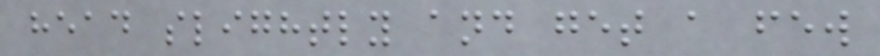head slightly and get a few
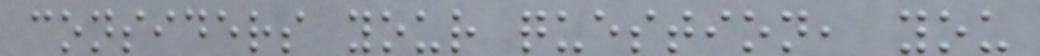considers your question, you
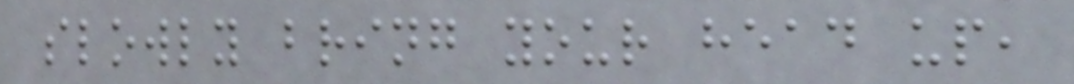slowly bring your head up,
